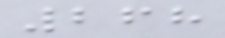268
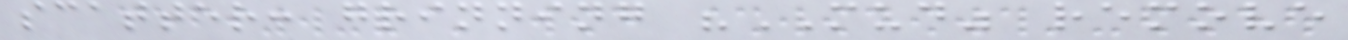scatter: grinning "MUD" remove
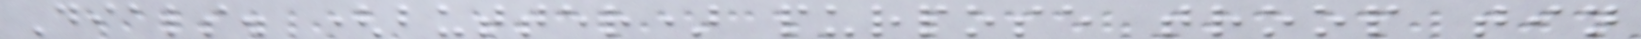Dials. (butter) purpose troop tin
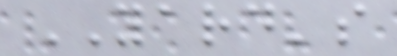YARD's
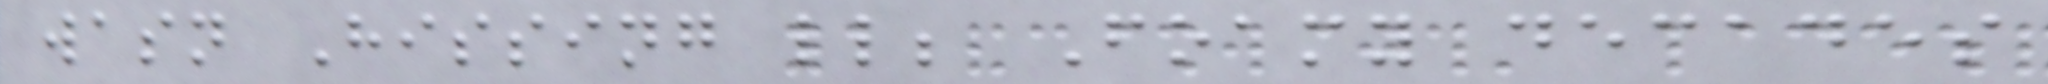wasn Hissing ll; Foamy decades
